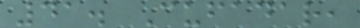41. Cufadar,
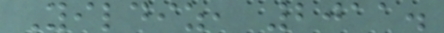Yildiz, 2011.
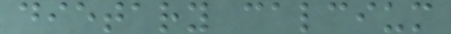dietary calcium
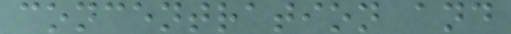concentration and
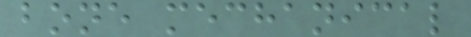bone mechanical
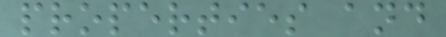properties and
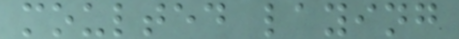moulted laying
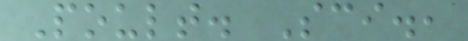Poult. Sci.,
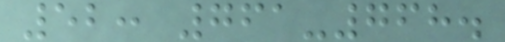52: 761-768.
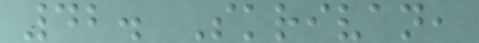42. Skrivan,
